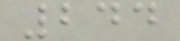244
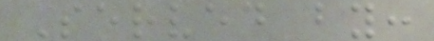Served by:
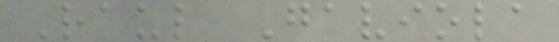Raul Gaviola
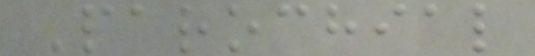Parochial
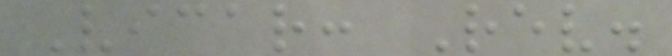Vicar: Rev.
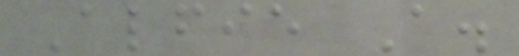Alfie A.
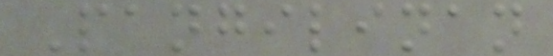Pangilinan
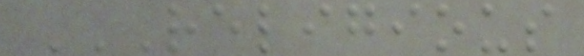RELIGIOUS
